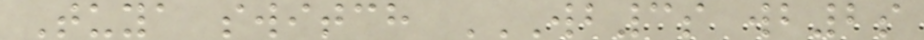Tuya switch WB3S WB2S
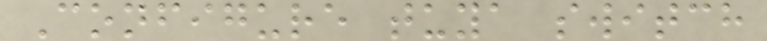Configure tuya switch
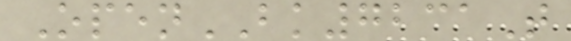OpenBK7231T
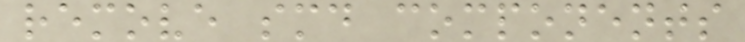remove smd components
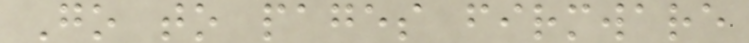Go to pages firmware
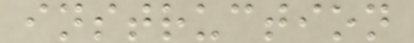instruction
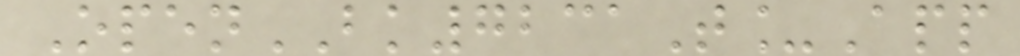OpenBK7231T_App
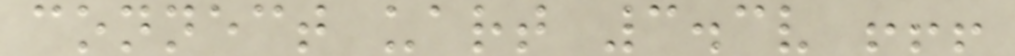connect uart 3.3v !!!
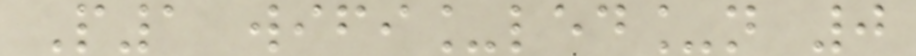P1 wifi_led_n 0
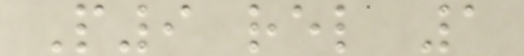P9 rel 1
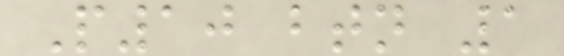P10 btn 1
